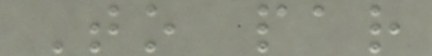To par
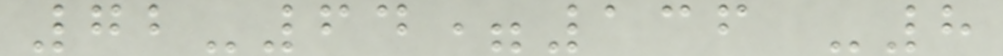72-64=136 -8
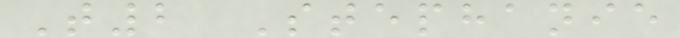T2 Stephanie
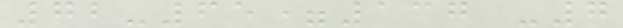72-65=137 -7
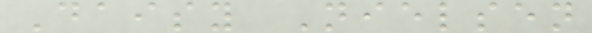Daisy Nielsen
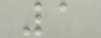1
